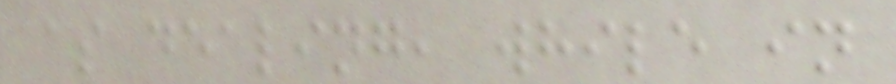as dealing, while in
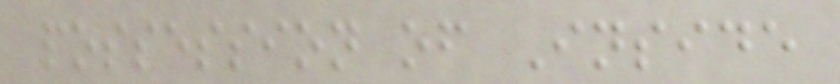possession of Inside
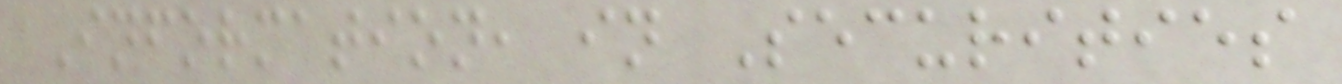Information, in Securities
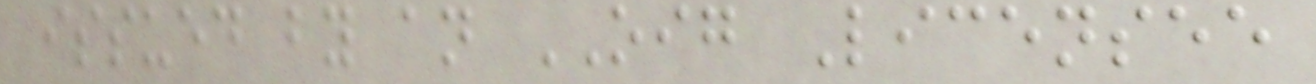issued by an OIG Licensee
